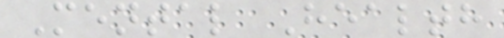Mental Health
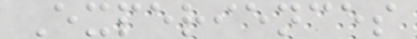Experiences
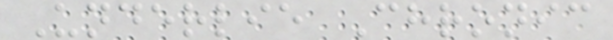Underlie Chronic
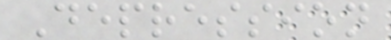Depression
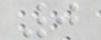0
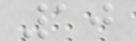10
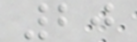20
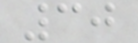30
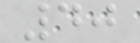40
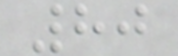80
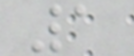1
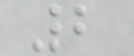2
